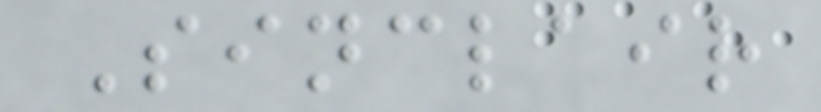Sinclair
